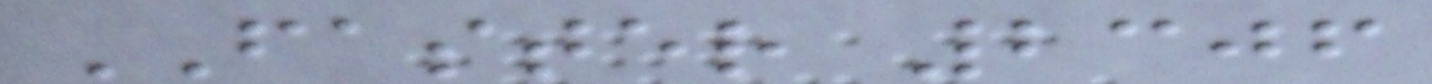FASTER 2306
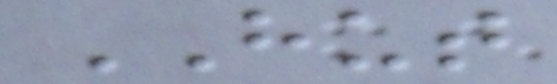HUT
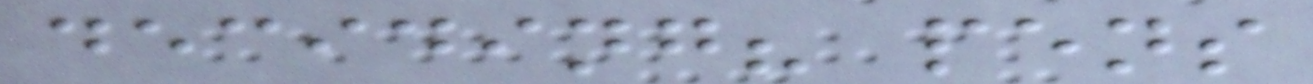deciding? pens
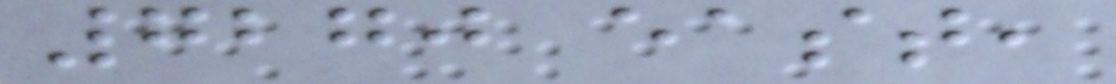7270 east,
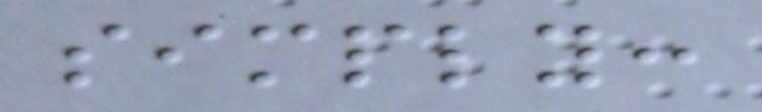simply:
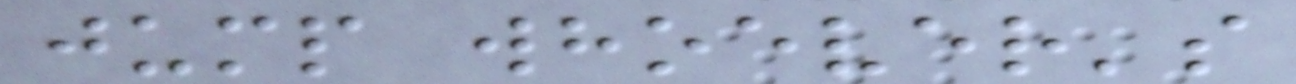jump whoever's
